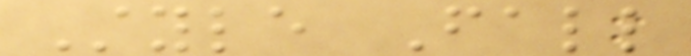Style Fall
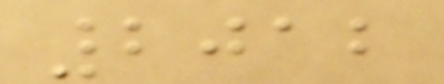2012
